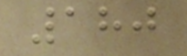180
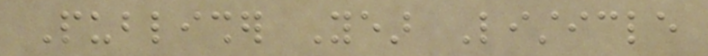Publisher Year Listicle
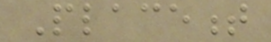Placement
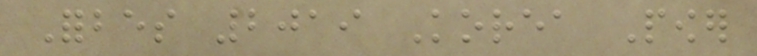Forbes 2019 Korea Power
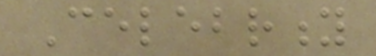Celebrity
